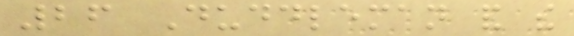26 Duddleman and the
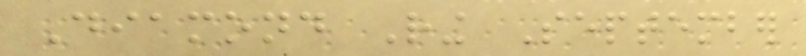Diamond Ring September
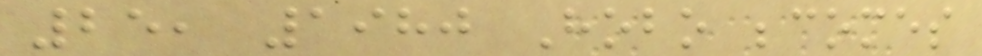25, 1980 Hobo becomes
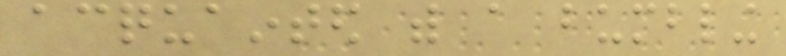acquainted with a bumbling
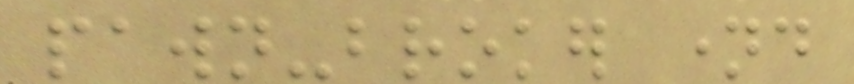pawn-broker named
